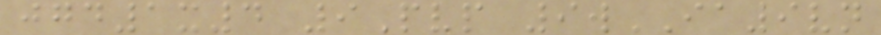jgd1x4 9Pvp 9wIA9vn
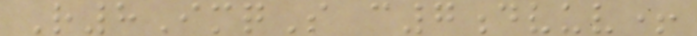R8ImqS c7dvuv+
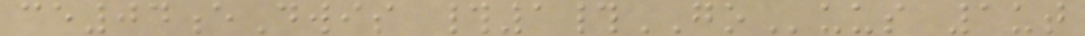ce04eDwis #1#GOuus 1ut
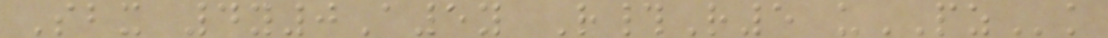Sbx 4y0A5y R#R5 uPZk
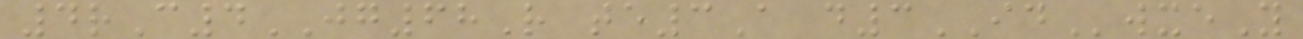4rC4JG68R te3A d3IDwxeY
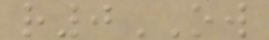r0OW
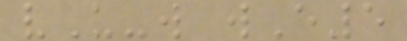vU-w wE5
